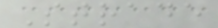Strade
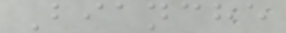Bianche
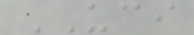UCI
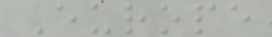Europe
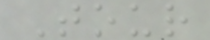Tour
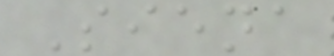Siena
